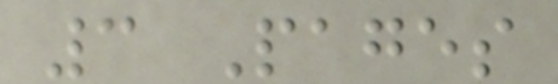3 Pages
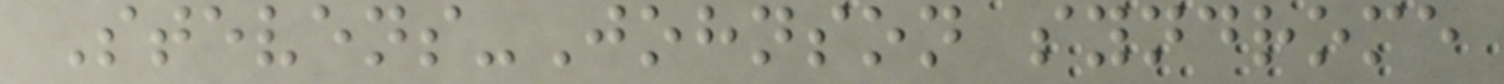Stevens-Johnson syndrome
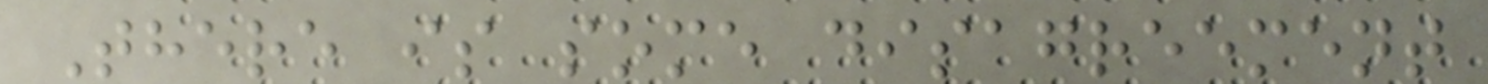There is some disagreement
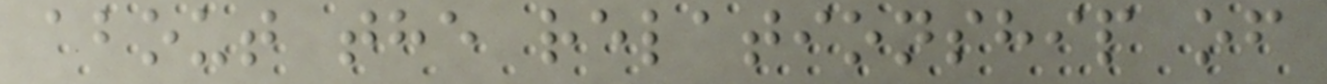about the relationship of
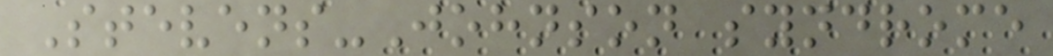Stevens-Johnson syndrome
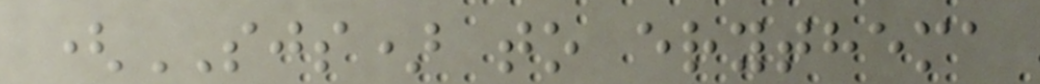(SJS) to erythema
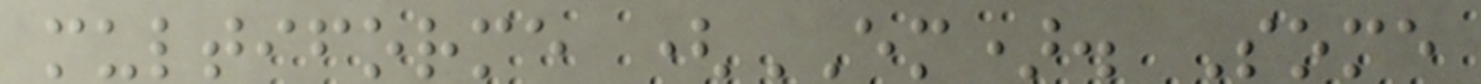multiforme (EM). Some
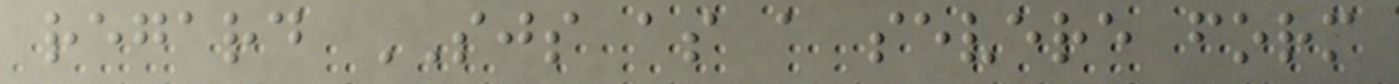regard SJS as a severe form
